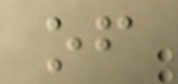of
